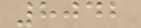8042
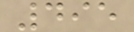495
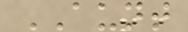AUNT
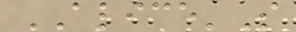ALICE'S
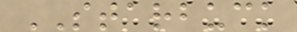STARBUCK
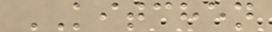KITCHEN
